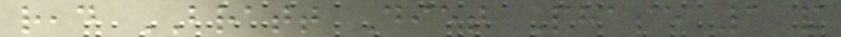read BRATT Diet Phase 1 and
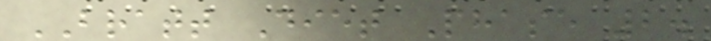BRATT Diet Phase 2.
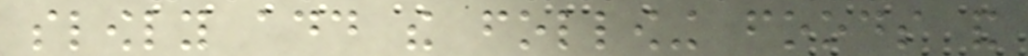slowly add the following foods and
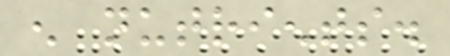enough nutrients.
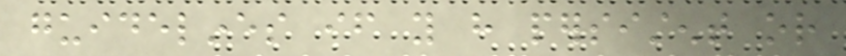guidelines if you have persistent or
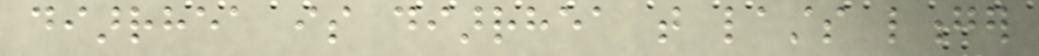diarrhea is diarrhea that lasts longer
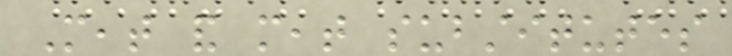Meat and meat substitutes
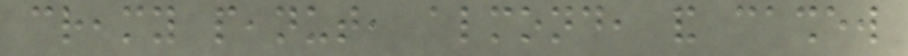creamy peanut, almond, and cashew
